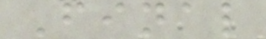Final
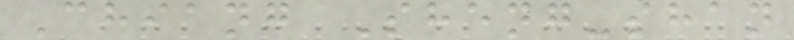Chiang Sheng-shan
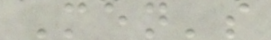Men's
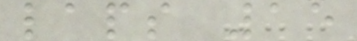laps 15
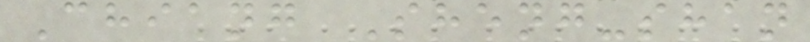Chiang Sheng-shan
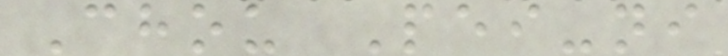Chou Pei-ni
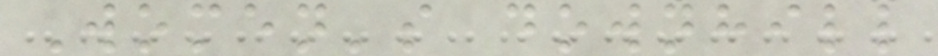Women's downhill
